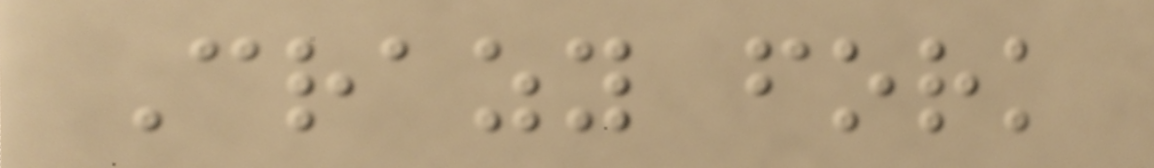Crazy fork
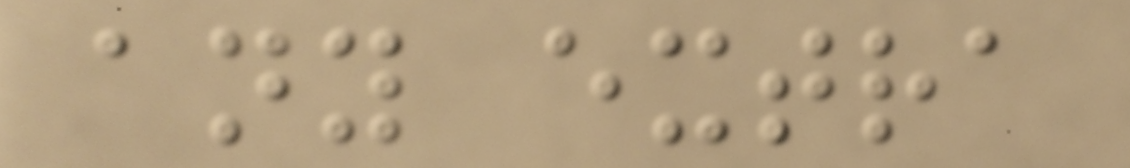any extra
